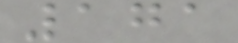171
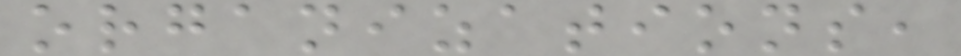organizations,
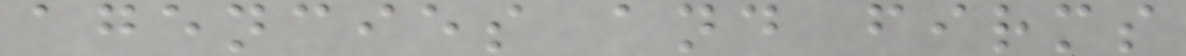agencies and firms
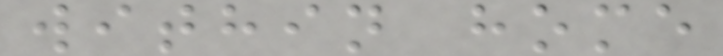within home
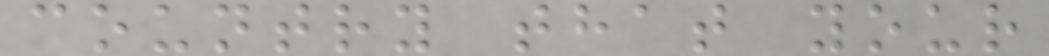country that your
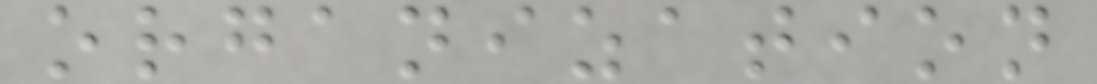organization
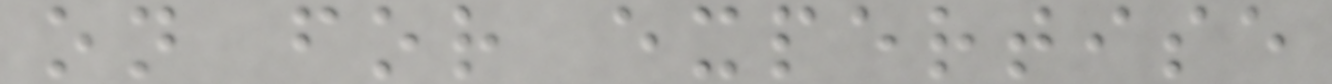on for expertise
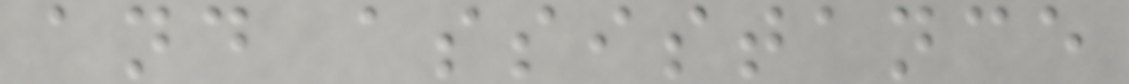and assistance
